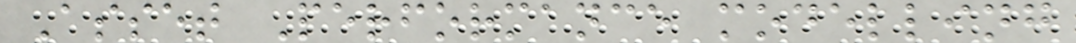Asset Performance modelling
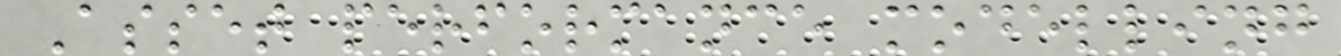Asset performance modelling
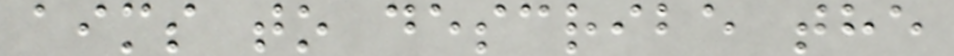aims to describe the
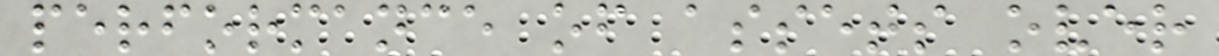performance of assets over
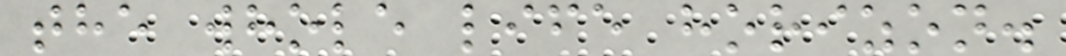the whole life horizon.
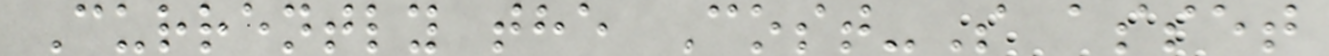Currently the Cost-S asset
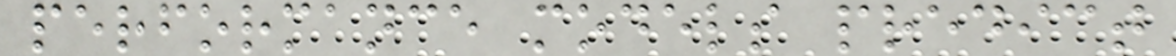performance models predict
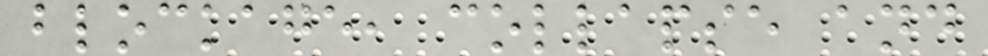blockage, collapse and
